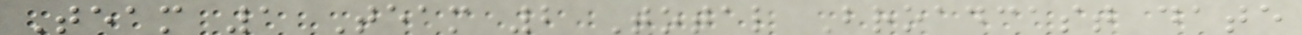Team 1 Team 2 Total Broadcast date
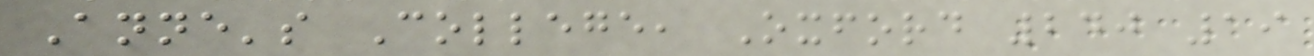Anne's College, Oxford 240 19
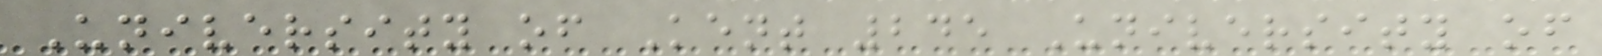University of Kent 245 University of
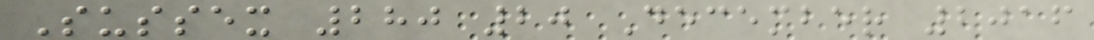Sussex 280 20 December 2016
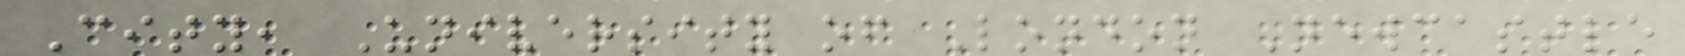City, University of London Newcastle
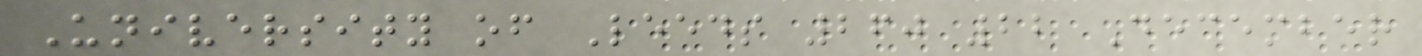University of Leeds 260 22 December
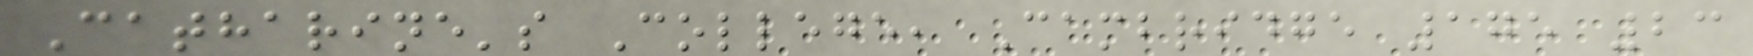Catharine's College, Cambridge 175 23
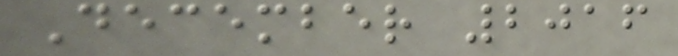December 2016
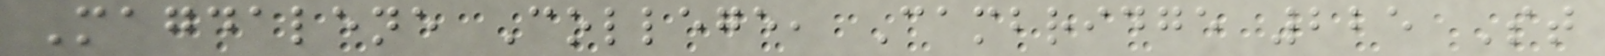Magdalene College, Cambridge 225 St
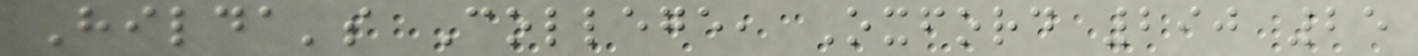Hilda's College, Oxford 290 25
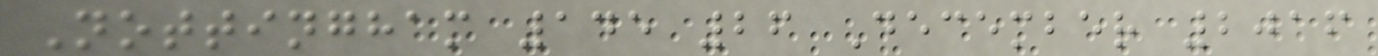Nottingham 145 26 December 2016
